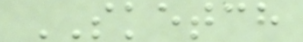SKETCH
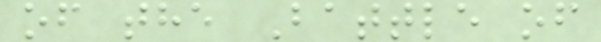of the Battle of
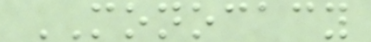MONOCACY
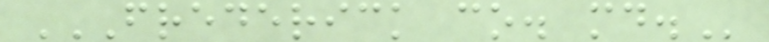FREDERICK CO. MD.
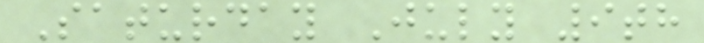Saturday July 9th
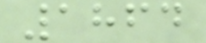1864
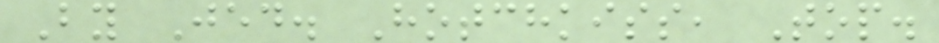By Jed. Hotchkiss, Top.
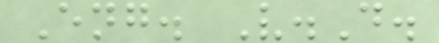Eng. V.D.
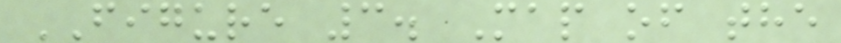FIGURE 3. Map of the
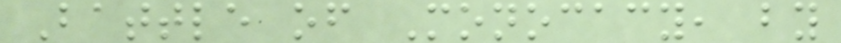Battle of Monocacy, by
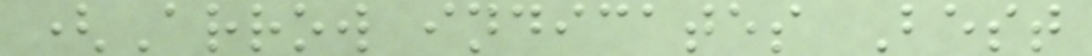(Arrow indicates Best
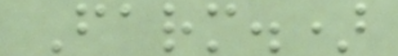Farm.)
